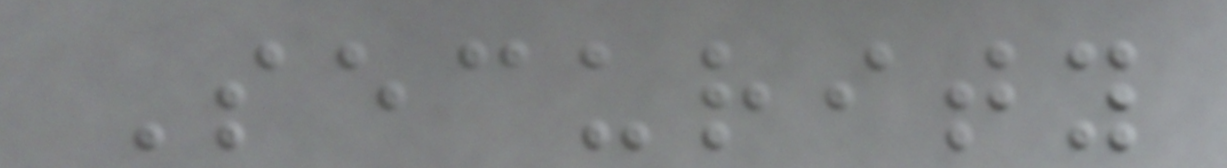Security
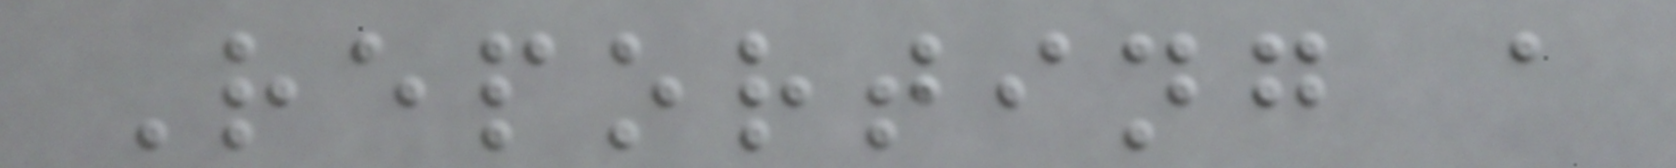Reporting a
